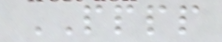PPPP
